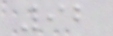92
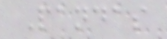Pandas
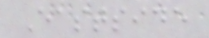Eastside
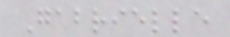Gabrielle
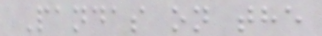Pandas on the
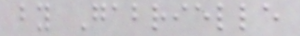by Gabrielle
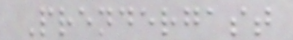Prendergast
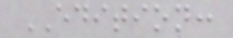EDITION:
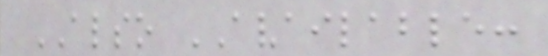ALSO AVAILABLE:
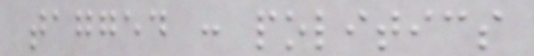tagged : politics
